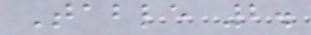Table 2.
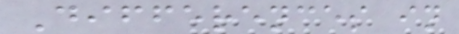Differences in
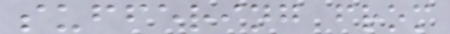suffering from
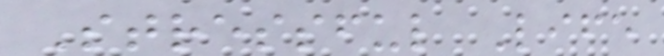Stressful Life
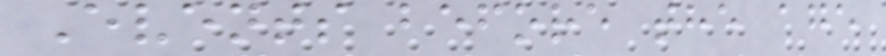Events before the age
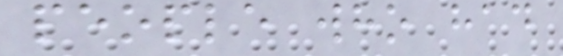people who had
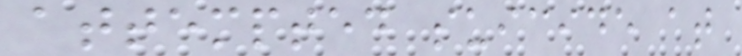attempted suicide at
